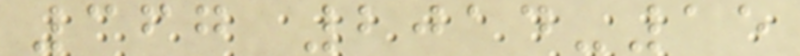367 2014-15
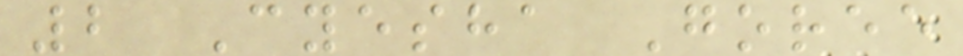2 Cyesha Goree
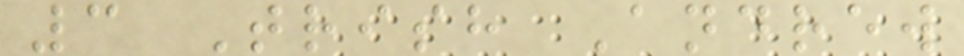3 Trish Andrew
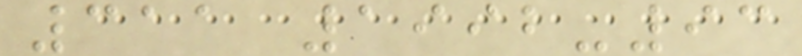311 1992-93
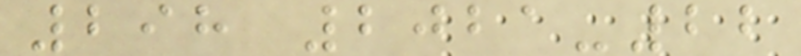298 2021-22
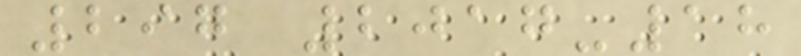297 2017-18
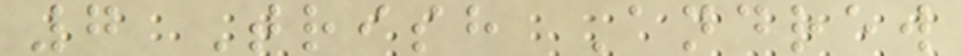7 Trish Andrew
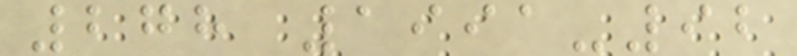278 1991-92
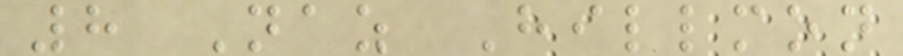8 Naz Hillmon
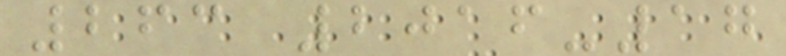263 2016-17
